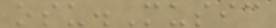osu.Music
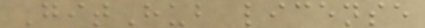GitHub license
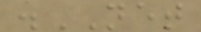.NET
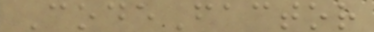CodeFactor
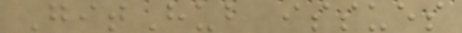GitHub issues
